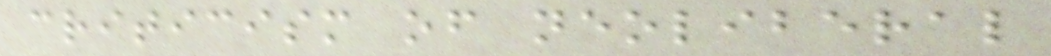criticism of neoliberal
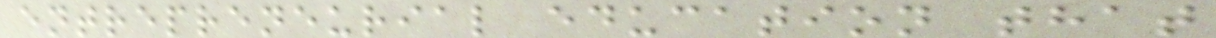entrepreneurial education that
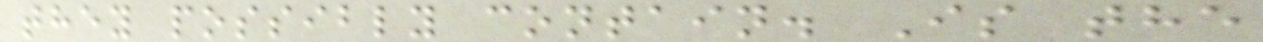they possibly contain. Is the
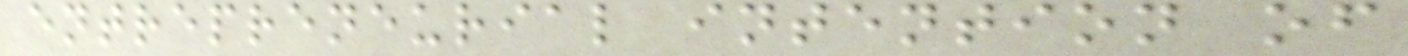entrepreneurial intention of
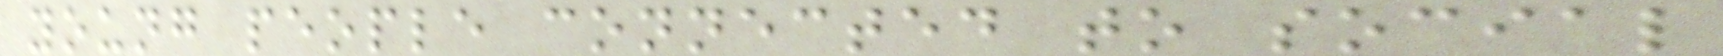young people connected to social
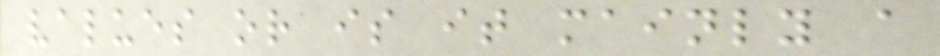values or is it mainly a
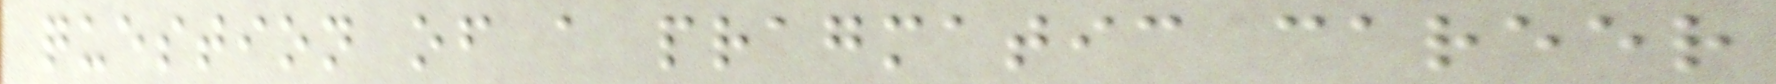question of a pragmatic career
